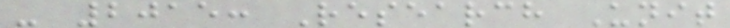- 2015: Research Unit
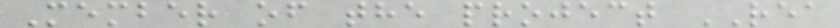Member of the project REA
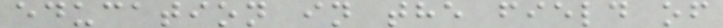education in the field of
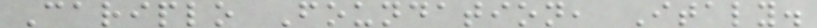Cariplo Foundation, Italy.
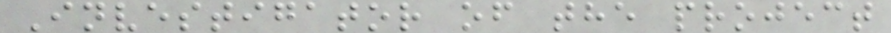Investigator of the project
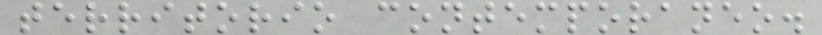territorio contemporaneo.
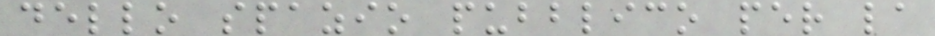dello spazio pubblico per la
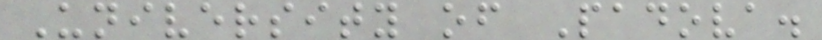University of Padova.
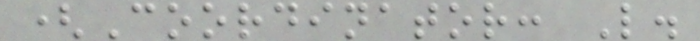(Coordinator: L.
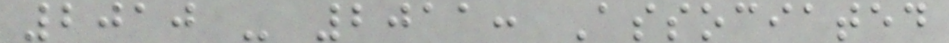2010 - 2011: Associated
